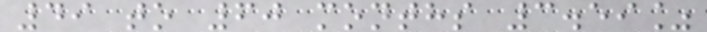49 to 60 months 3.59%
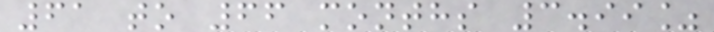61 to 66 months 3.99%
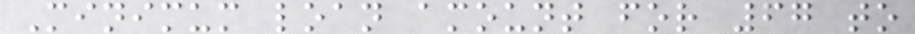Minimum loan amount for 67 to
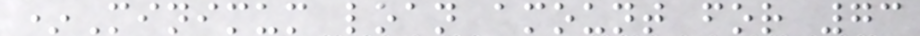*Minimum loan amount for 73
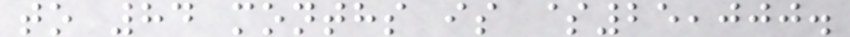to 84 months is $25,000.
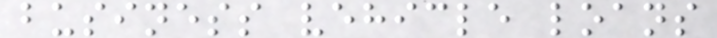business vehicle loans
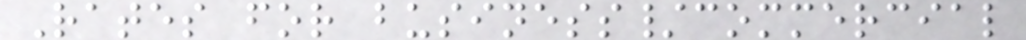Rates for business/commercial
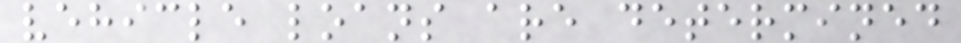vehicle loans are determined
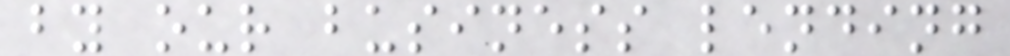by our business lending
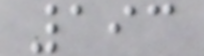193
